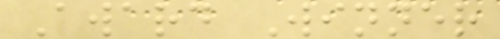Award Winner
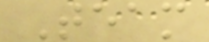Team
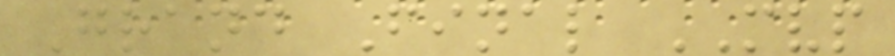Grand Final MVP
